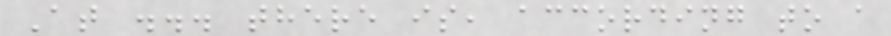At ... there is, according to a
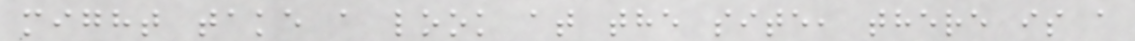might take a look at the site, there is a
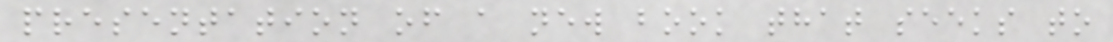presentation of a new book that seeks to
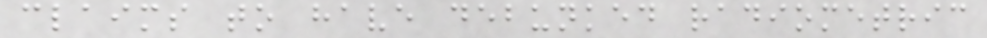claims to have debunked radiometric
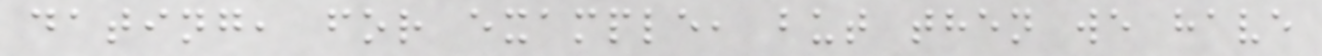dating, for example, but then we have
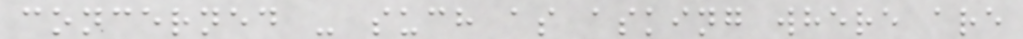concerned - such as asking where are
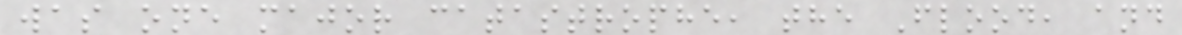was one major catastrophe, the Flood, and
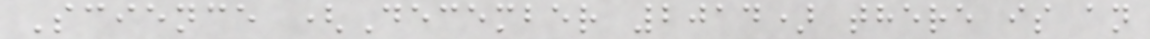Science (December 2014) there is an
